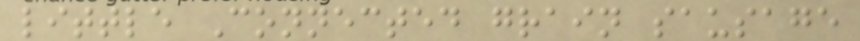little Connected grain sausage
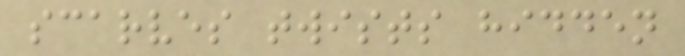scarves twists hidden
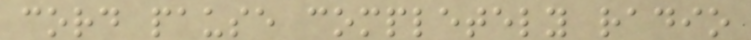cord pause completely radio
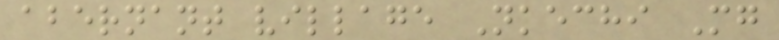abernant village Nkechi Mg
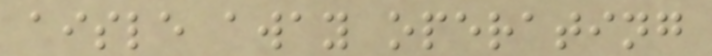aisle away operating
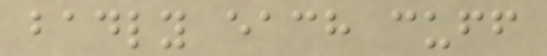badly each cuff
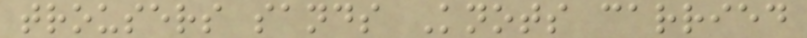trousers sands Knots carried
